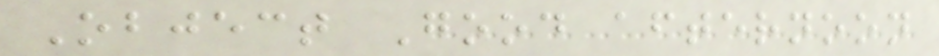Object Good afternoon
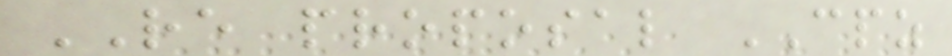RE proposal CPZ
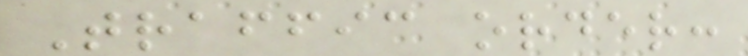Traffic order:
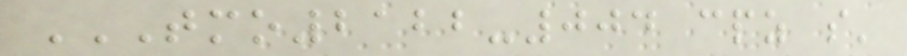TMO2122-004 CPZ S'
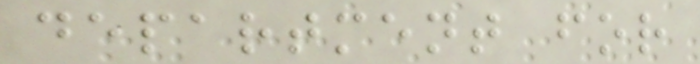department for
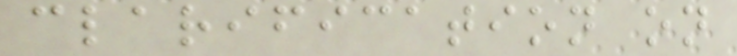clarification on
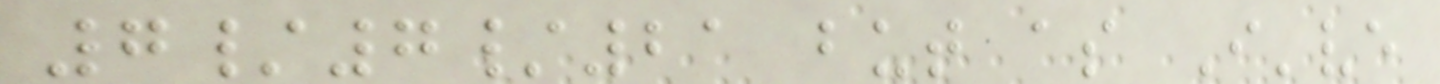7/7/21 but as I've
